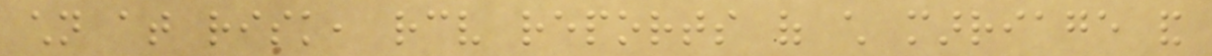children at risk, receive reports of child marriage and
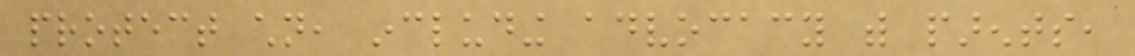protect children, including advocacy with parents,
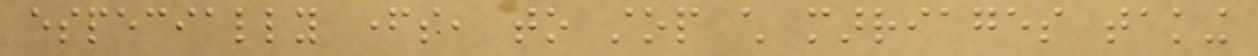especially fathers, to stop child marriages taking
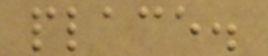place.
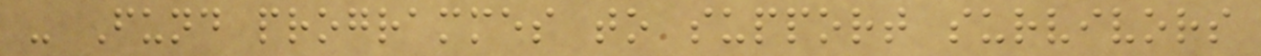- Fund programmes to support survivors
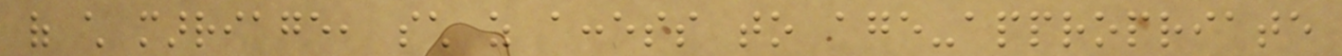of child marriage, such as access to age-appropriate
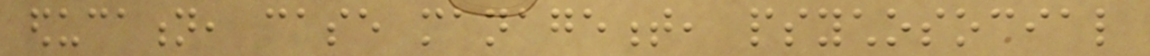education, case management, psychosocial
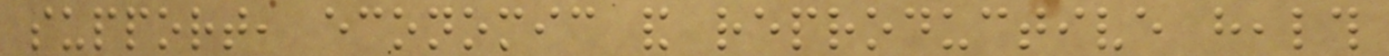support, economic and reproductive health
